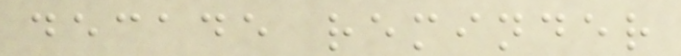decade reminder
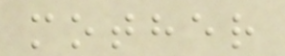mother
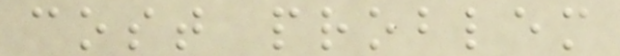cost problem
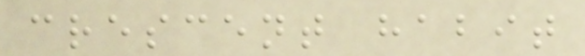crescent habit
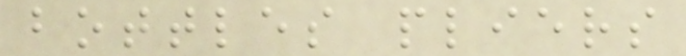bottles pliers
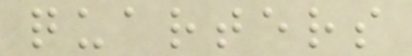quarters
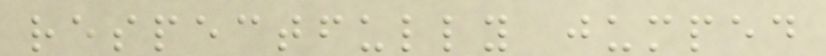respectfully jumped
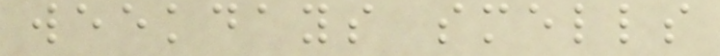weekdays smells
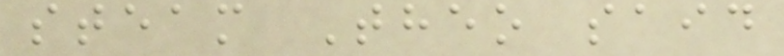steam Theo said
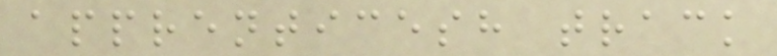apprenticesh track
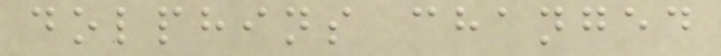dolphins changed
